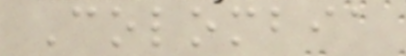Colombia
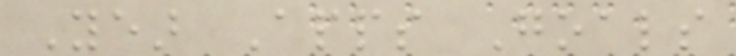Year Apps Goals
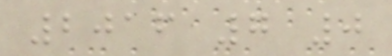2016 7 0
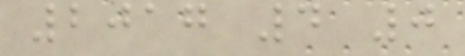2017 4 0
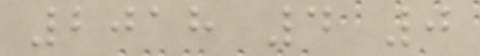2018 4 0
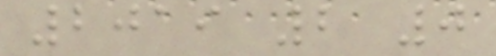2019 2 0
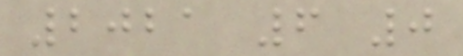2021 6 0
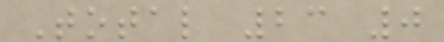Total 23 0
